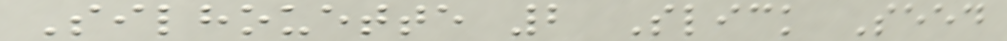Silhouette 2 Slick Seed
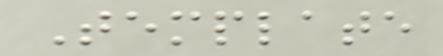Template
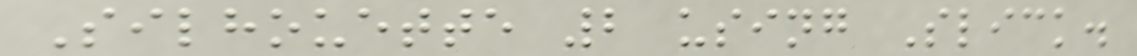Silhouette 2 using Slick.
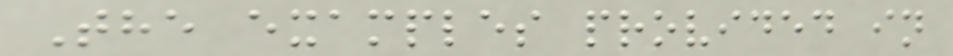The examples provided in
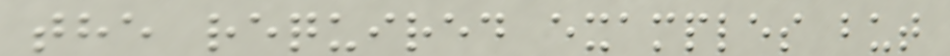the required examples but
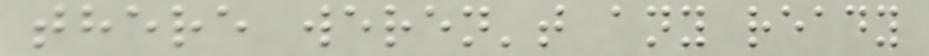there weren't any ready
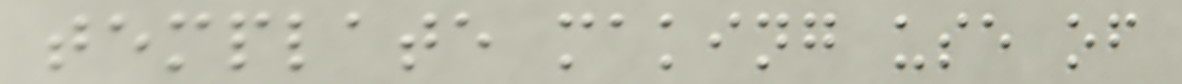template making use of
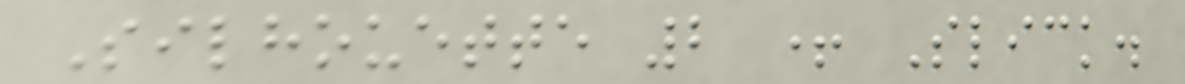Silhouette 2 + Slick.
